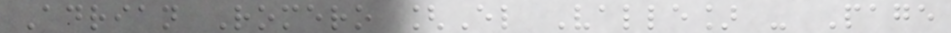Adrian Romero [El Valle] - Page
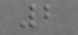2
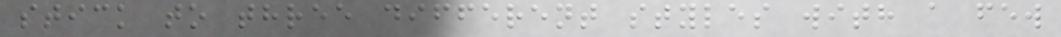stick to three different styles with a few
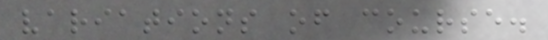variations of course.
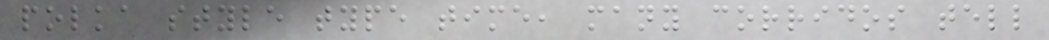polka style type time, many corridos tell
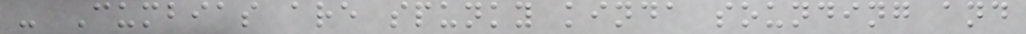- Cumbias are spunky kinda sounding and
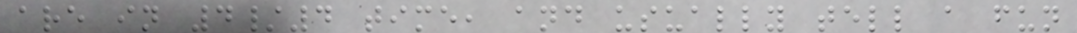are in 4/4 time, and usually tell a fun
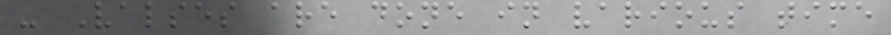- Valses are done in various time
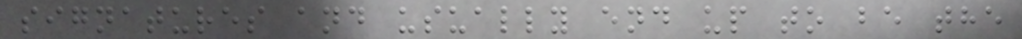signatures and usually end up to be the
